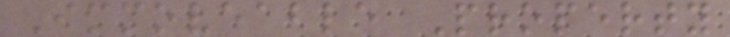Immoveable Property
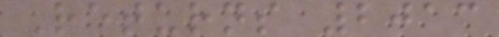Returns 2013
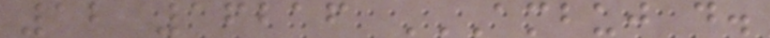12 16216 AMBUJ D.
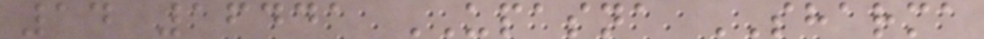14 16441 UPASNA SHARMA
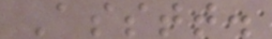Asstt.
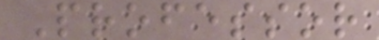Professor
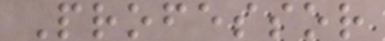Professor
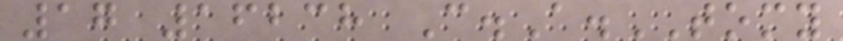17 16238 C.A.TOMY
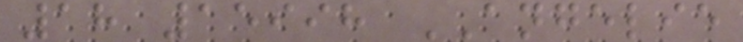18 15998 ANGELIE
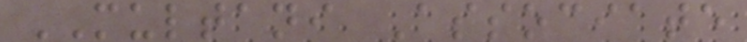MULTANI Associate
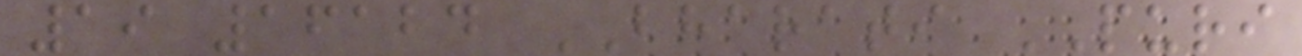19 16124 BHARATI PURI
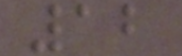12
